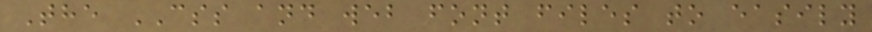The CSS and web font files to easily
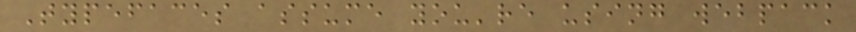Typefaces assume you're using webpack
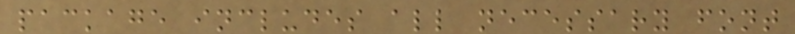package includes all necessary font
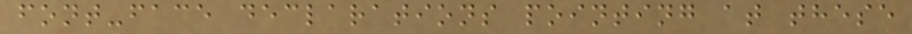font-face declarations pointing at these
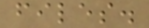files.
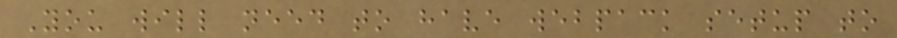You will need to have webpack setup to
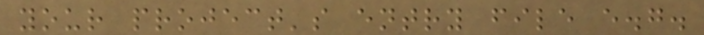your project's entry file e.g.
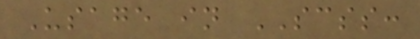Usage in SCSS:
